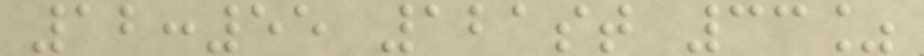12:55 121st 33%
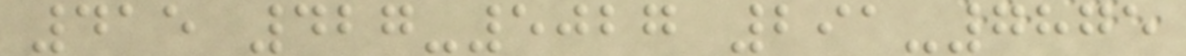415 427-5027 291-7875
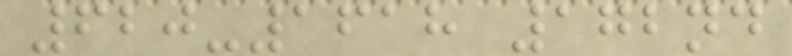620-1618 172nd
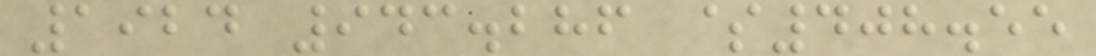1924 943.286 $408.55
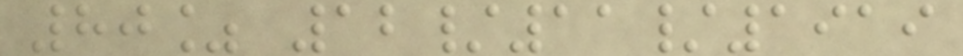80% 12/11/1919
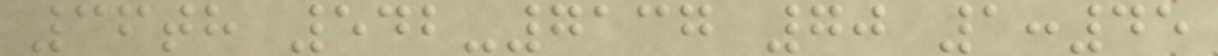36th 542-7137 70 1:45
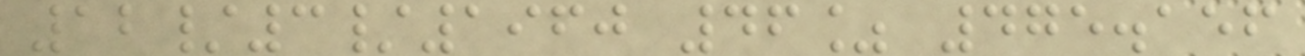12/3/1960 46% 475.156
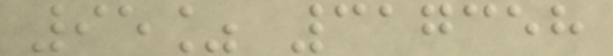95% 317358
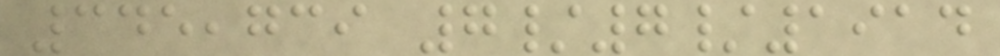345,739 7/7/1914
